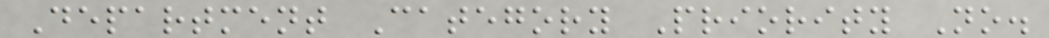Department Category Priority No.
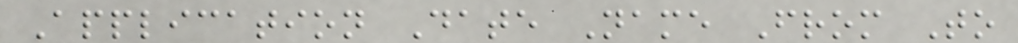Application Date Name From To
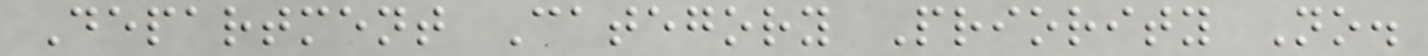Department Category Priority No.
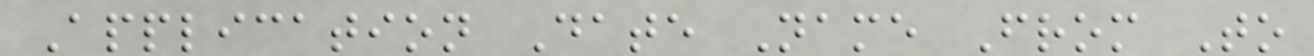Application Date Name From To
